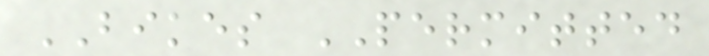BIKES PERMITTED
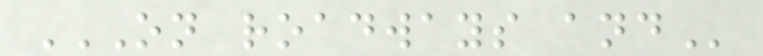ON ROADWAYS AND
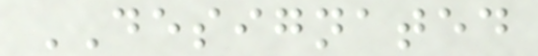DESIGNATED
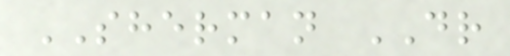SHERMAN DR
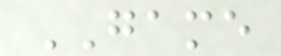GAME
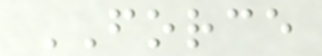FORCE
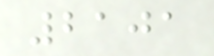2101
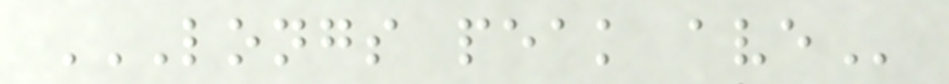LONGS PEAK AVE
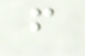f
